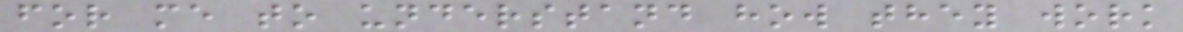for me to understand how they work
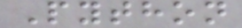Python
